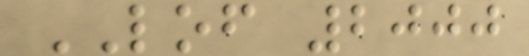LOF 2000
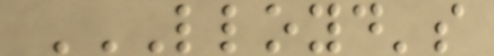LLOYD'S
